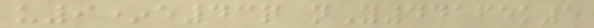u9*e43q nY44165k5
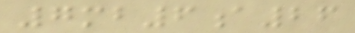7mb6a26
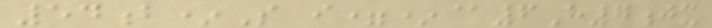54b*S i=*@6H7jx
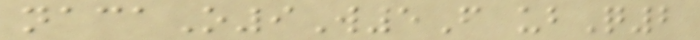nacaO9W5F ubQ2
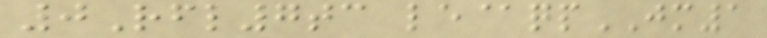0Rfl7tc le@qpJM1
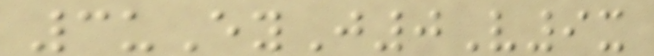3uEyJ0V9x
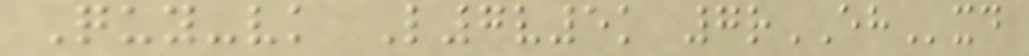Quy-vk L7v5k 7rEHxd
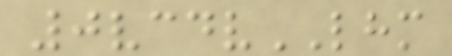0vcdvLHM
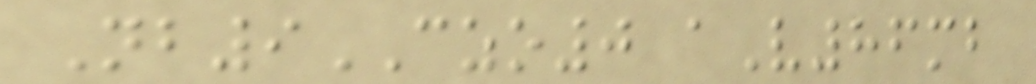Nb9CZO0 aV86mb
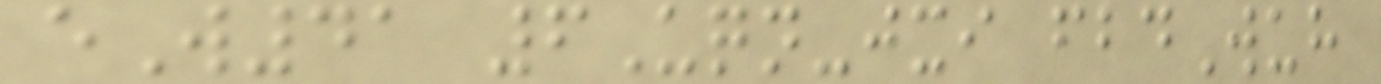eW41 6Uqn-jxi fbdWuh
